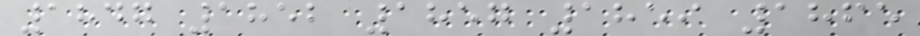1847 1852 1857 1859 1865
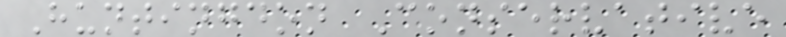Huntingdon Conservative
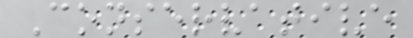Conservative
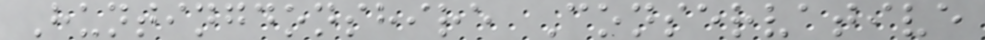Huntingdonshire Conservative
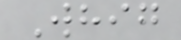Whig
